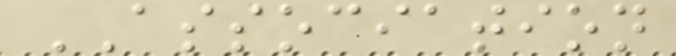ASSOCIATION
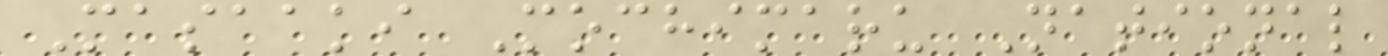Masaaki Mochimaru National
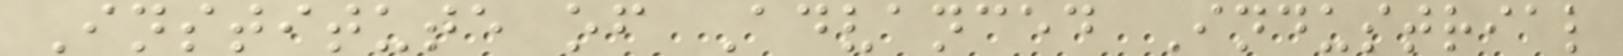Institute of Advanced Industrial
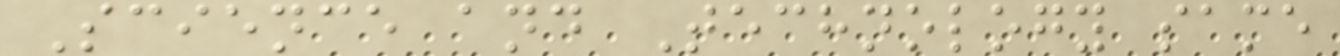Science and Technology same
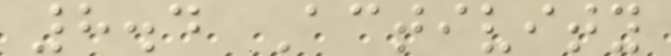8.4 Activity
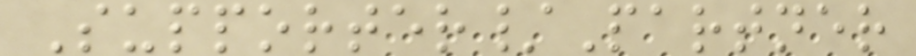Supporter/Partner
